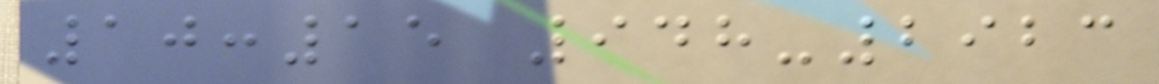10:15 948-2923
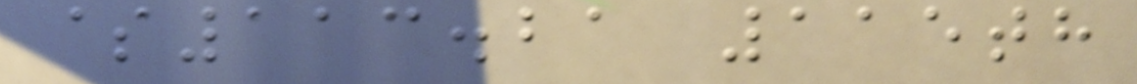$113.21 115th
